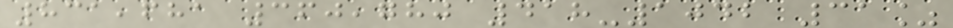831,681 360,780 418-1042 31%
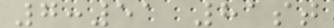7:51 81st
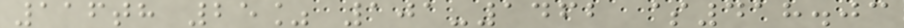116th 25% 101-1462 $418.03
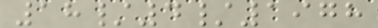18/4/1978
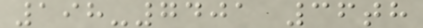198-7401 36th
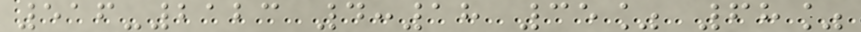516-2123 4:18 35% 68%
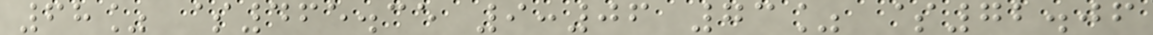68% $465.35 9:06 73% $72.06
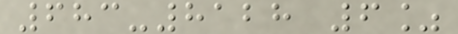683-8128 6%
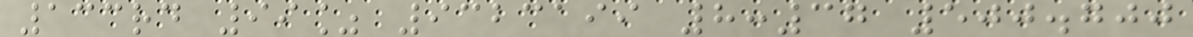133rd 99% 9323199 8:37 500.700
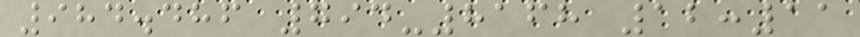984.486 794-8168 12:11
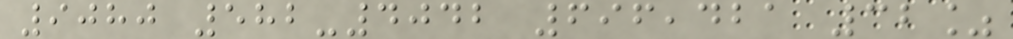9080 582-4042 696,421 32%
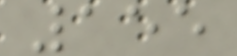155
